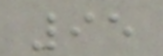95
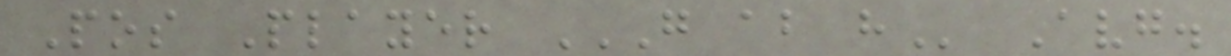Pos Player G AB H Avg.
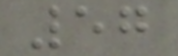57
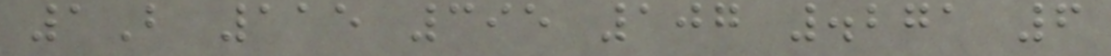1B 115 395 107 .271 6
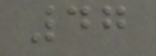47
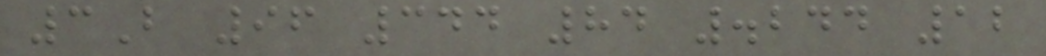3B 96 344 84 .244 12
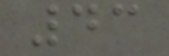43
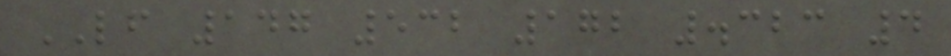LF 147 532 172 .323 4
